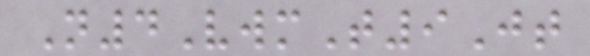N4VwmT9Jt
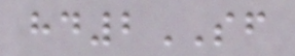hd2SF
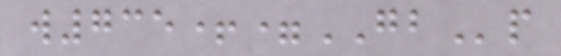w735+=GBp
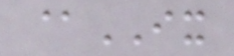@IX
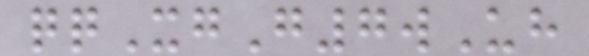qqXgG7wUh
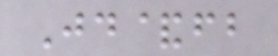Jd&fb
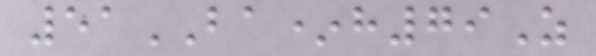51BA*h79Z
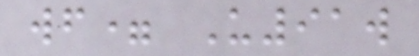wf= U91w
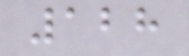128
